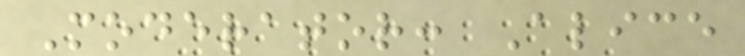Moderator: Alice
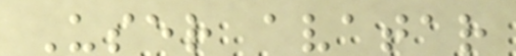User avatar
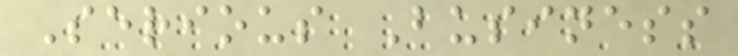Serious Business
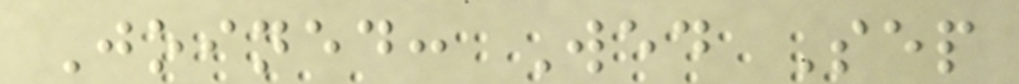Joined: Wed Sep
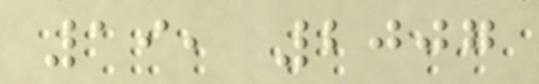19, 2007
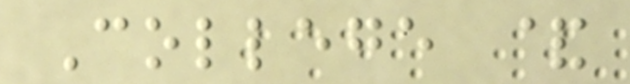College &
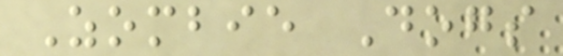Zombie Dogs
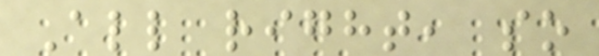All right, so
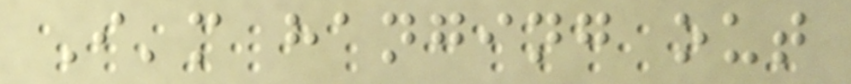I'm hanging out
